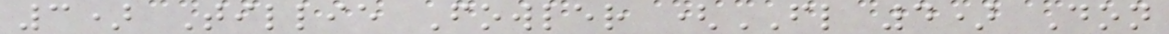3) Tillie Fowler (FL 4) Don
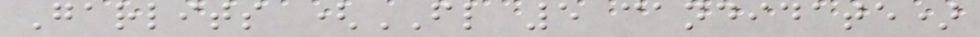Garlits (FL 5 candidate)
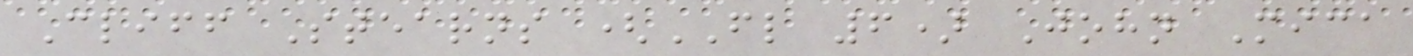Cliff Stearns (FL 6) John Mica
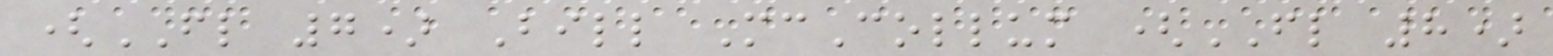(FL 7) Bill McCollum (FL 8)
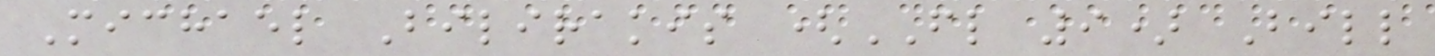Michael Bilirakis (FL 9) Bill
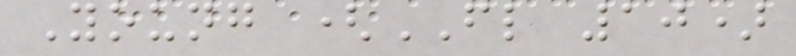Young (FL 10)
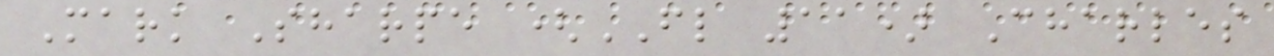Mark Sharpe (FL 11) Charles
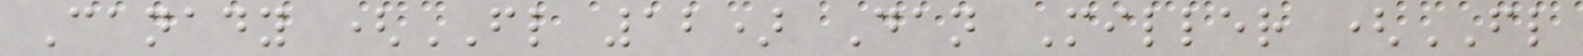Canady (FL 12) Dan Miller (FL
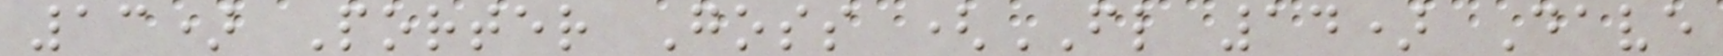13) Porter Goss (FL 14) Dave
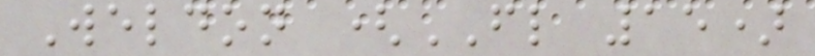Weldon (FL 15)
